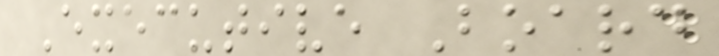Executive Board
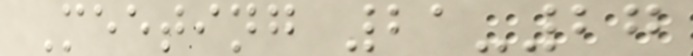Meeting 21-27
